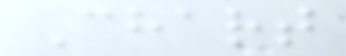Chart
